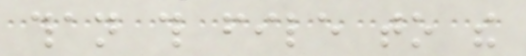than this file to the
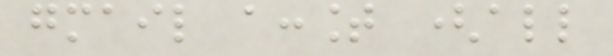gmail account (all
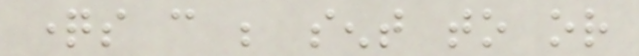questions can be sent to or
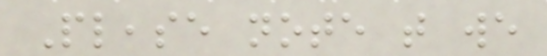Please note that we
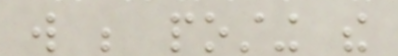will be posting the
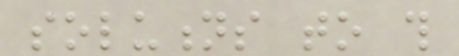solutions to this
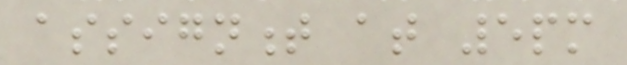assignment at 5pm
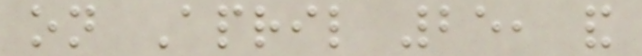on April 25, and
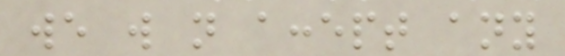we will not accept any
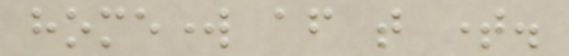homework after that time.
